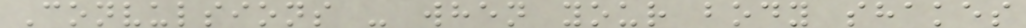Convulsions - when your body shakes
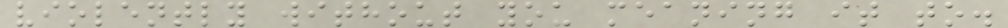violently without you meaning it to.
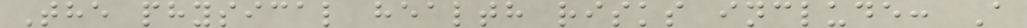The physical health risks include: A
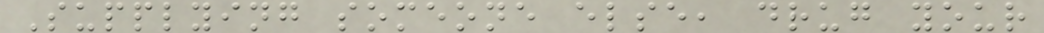Supplying someone else, drug your
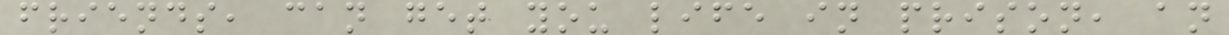friends, can get you life in prison, an
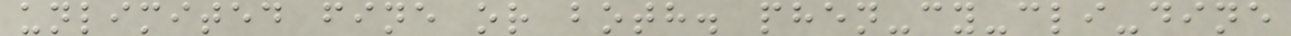unlimited fine or both. phen-cy-cli-dine
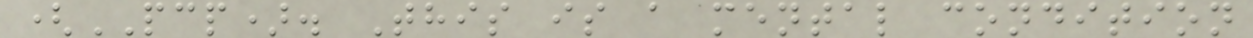(PCP). This is a mental condition
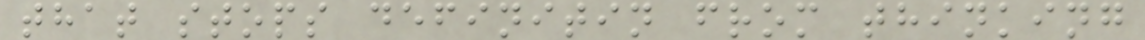that stops definitin from thinking
